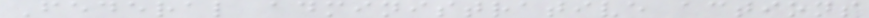Federal administrative actions
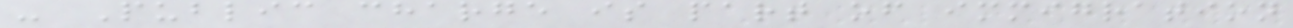- Public charge is part of immigration
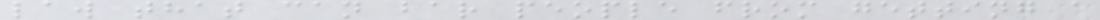law that can bar people from getting a
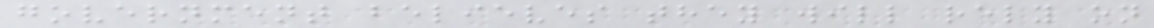government believes they will rely on
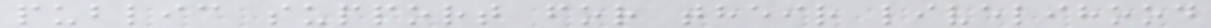public support for their livelihood
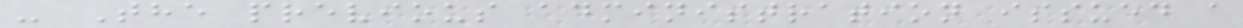- The previous administration issued a
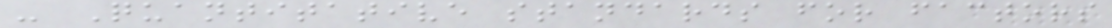- Quantitative standards for factors
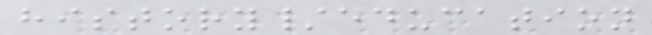history/education
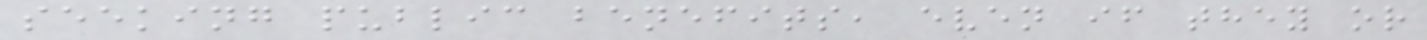seeking public benefits, even if they or
